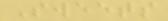Sweets
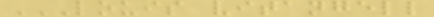LOUIS VITANGELL
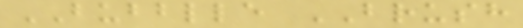BUBBLLE BRUSH
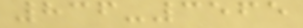836-3565
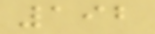192
